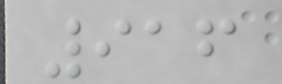916
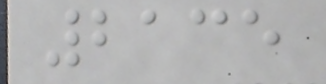2135
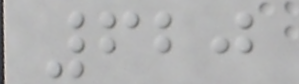620
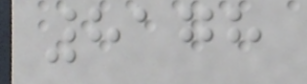8178
